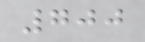700
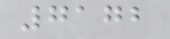7172
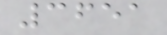3651
